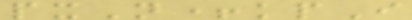pxN+kpI
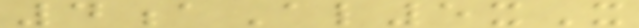4aAl5xX
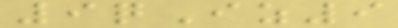9qIz9
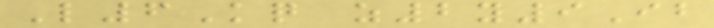L6Kq z2y9Ib
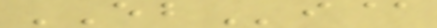EBi@
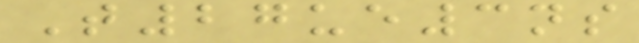T27ue3ns
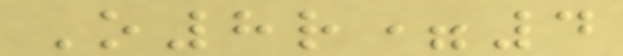O8r=4
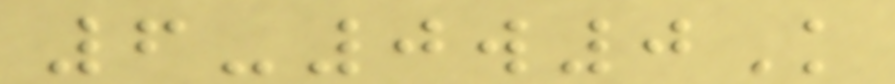6-0w0K
